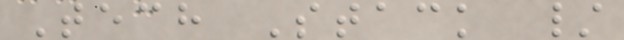Tech Stack /
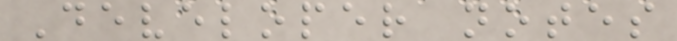Developer notes
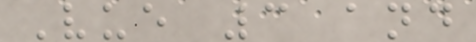Vue 3 and
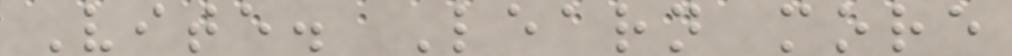Vite. Learn more
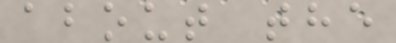about the
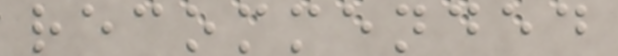recommended
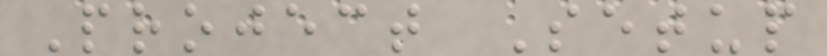Project Setup
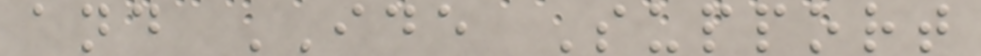and IDE Support
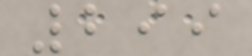299
